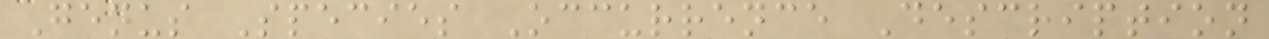Genus Species Occurrence Description
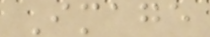Image
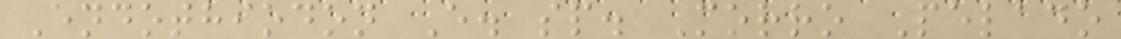Endothiodon E. sp. Morro Pelado
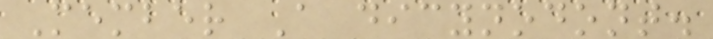Member A dicynodont.
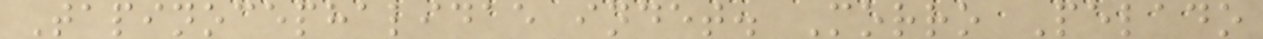Tapinocephalidae indet. Morro Pelado
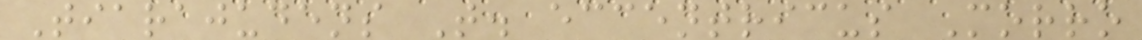Tiarajudens T. eccentricus Morro
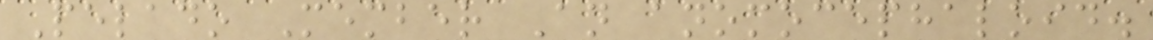Pelado Member An anomocephaloid.
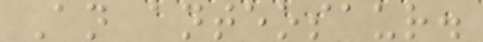An anteosaur.
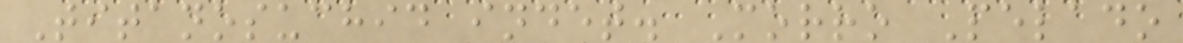Titanosuchid indet. Morro Pelado
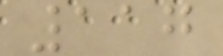117
